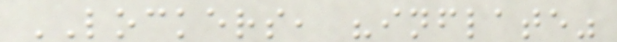LOCKERS, "inflate"
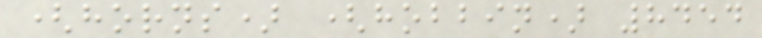(horns) (hobbin) 8454
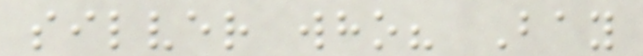silver who? Bay
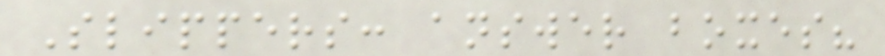Slippers: answer boxes?
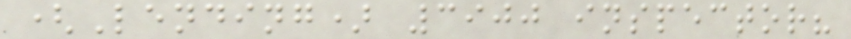(Lending) 3900 inspector?
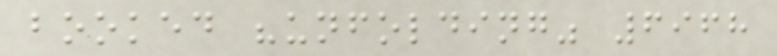booked "unfolding" 6968
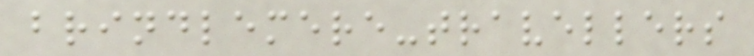brindlemere-travellers
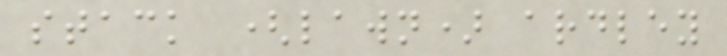stack (lawn) ardley
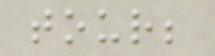tour;
